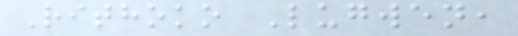Rithoko Lugwen,
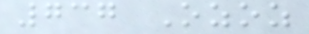737 Ozoz
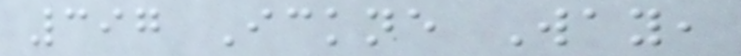397 Ickne Way,
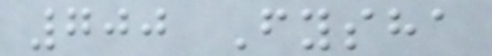700 Fysha
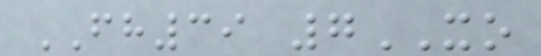FH39 7XO
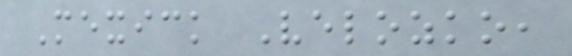Mexick Velozko,
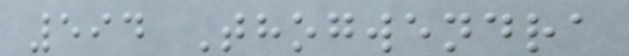594 Thogwendra
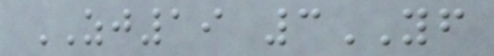ZJ19 3YF
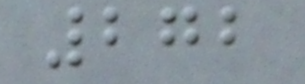272
